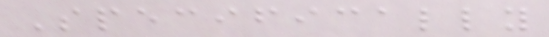Specifically
